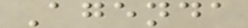Agenda
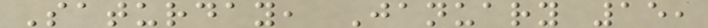Saturday, January 15,
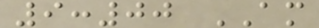9:00 AM
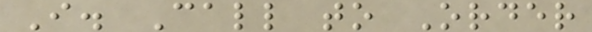I. Call to Order
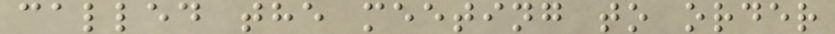called the meeting to order
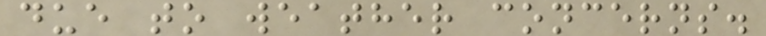due to weather concerns.
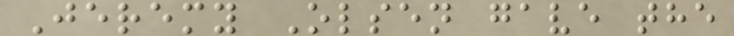Jeremy Olsen gave the
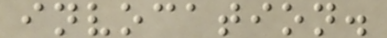invocation.
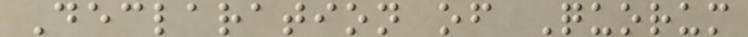Declaration of Quorum
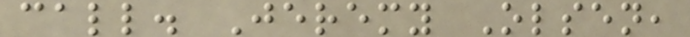call. Jeremy Olsen,
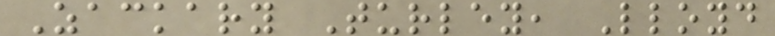Zackary Turley, Lloyd
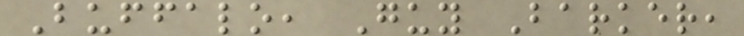Buffalo, Guy Barker,
